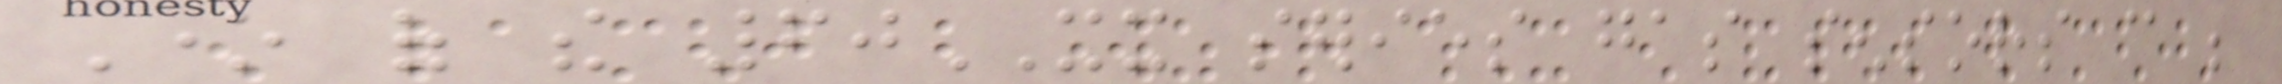One of the 60XX series gas sensors can be
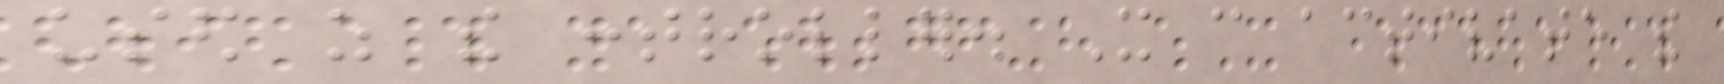used as the controller. It can activate the
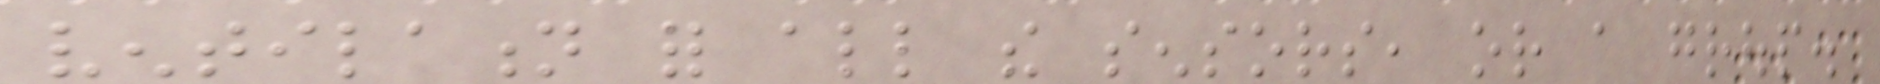ventilation for all the sensors, or a group.
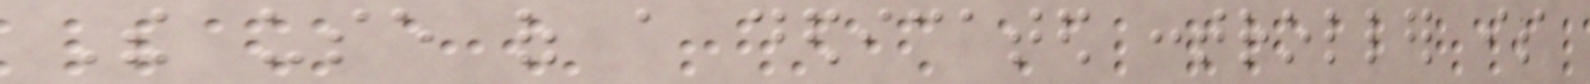The use of a dedicated controller is
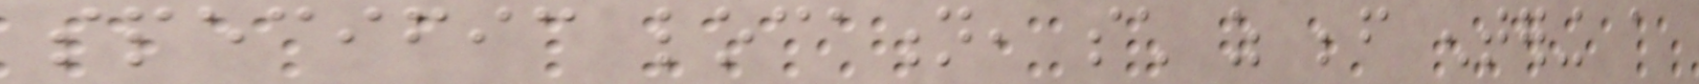specific location, such as before entering a
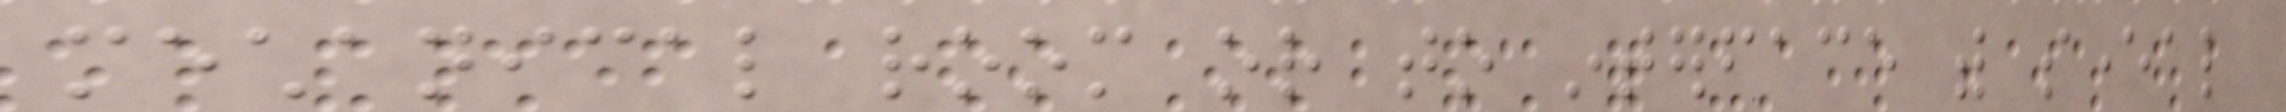mechanical room or to interface with several
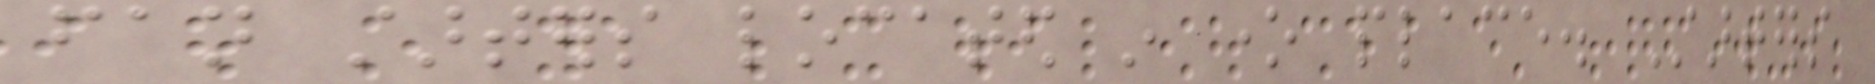fan starters located in one place. Starters
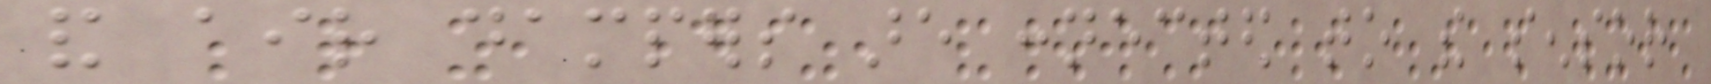and air dampers are connected to the sensor
